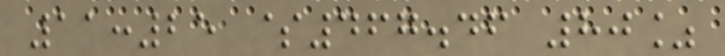11:25 $467.46 80%
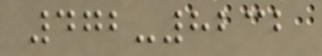472-8232
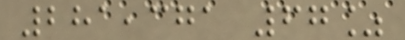281,371 67%
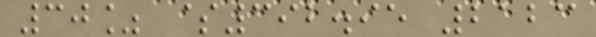30% $392.95 2123
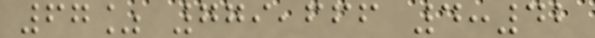67% 779,666 4:42
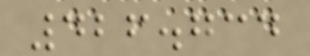426.734
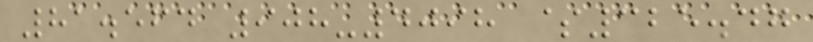81.564 908-4098 $325.47
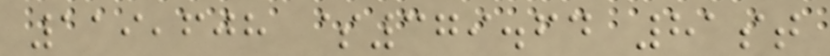119,608 $379.64 81st
